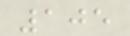105
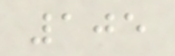105
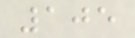105
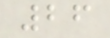26
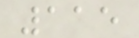115
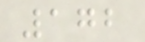172
